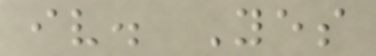iv. Yes
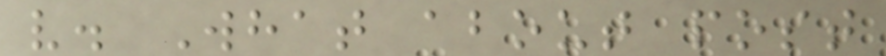v. What about post
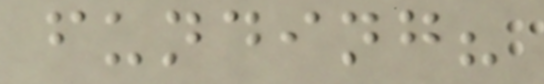funding?
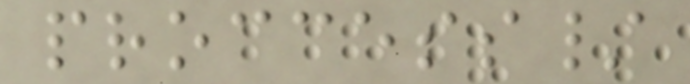proccess/
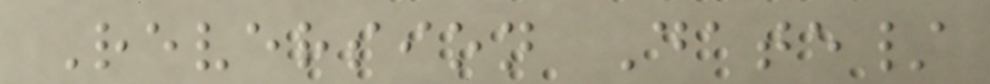Reversion Date/
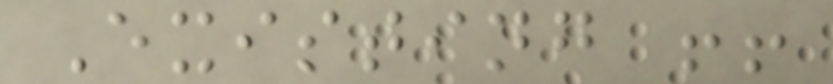Existing !!
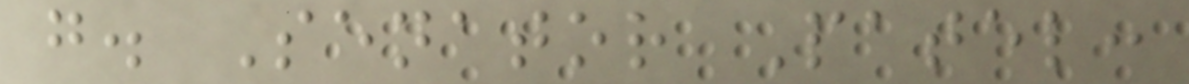g. Senator Patel:
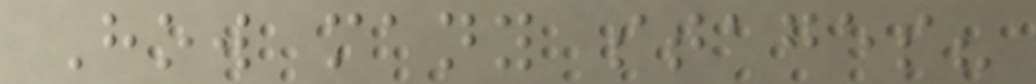How many stages?
